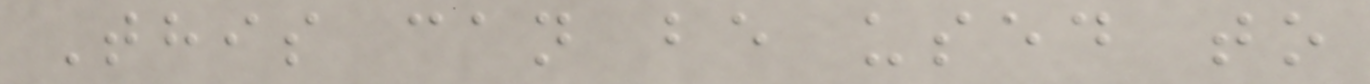This can be used to
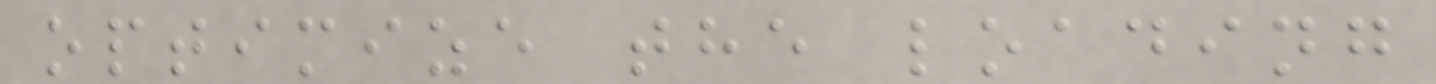optimize the loading
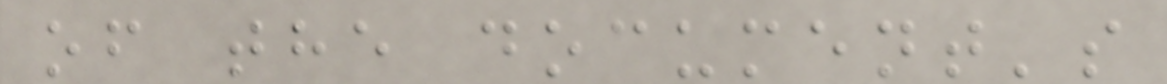of the document's
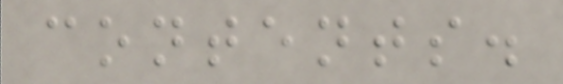contents.
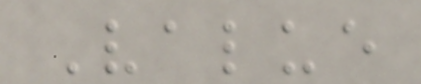Value
